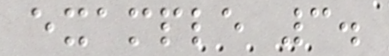example 3.
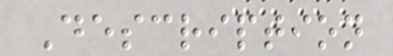Description
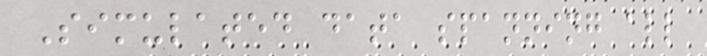Simulated data spanning all
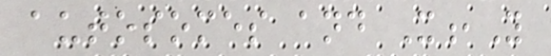autosomes and X,Y
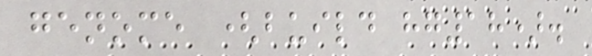genome (build hg18).
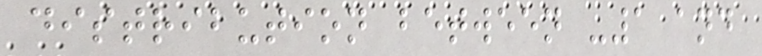distribution between -1 and
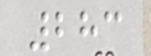283
